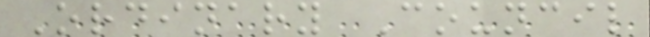Ordinary Council
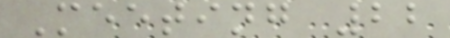Meeting 22
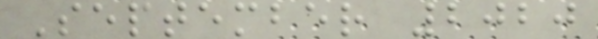September 2020
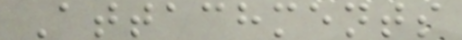Attachments
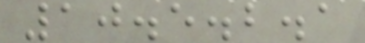10.5.2.1
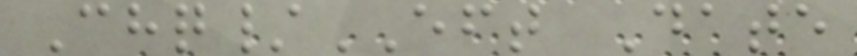Chq/EFT Date
